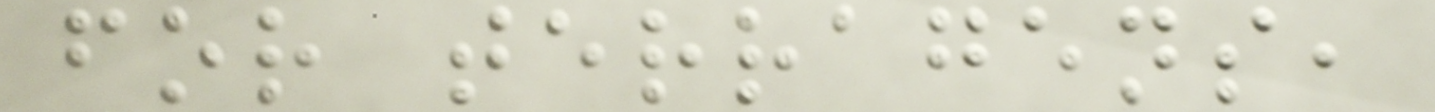for terragens,
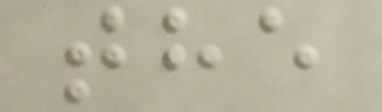the
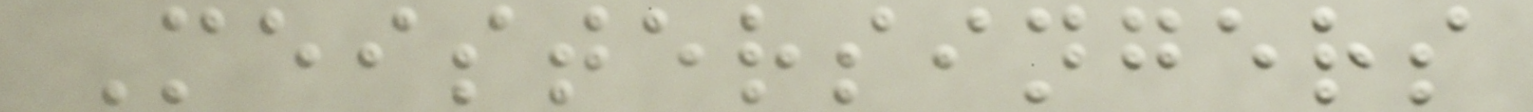Meistersingers
